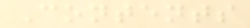Contents
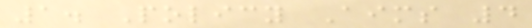1. Policy Aims 4
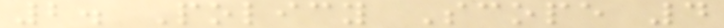2. Policy Scope 4
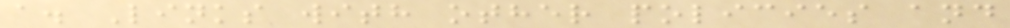a. Links with other policies and
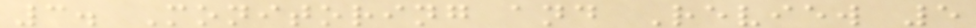3. Monitoring and Review 5
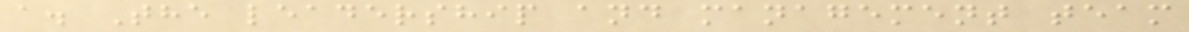a. The leadership and management team
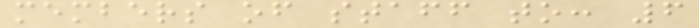members of staff to: 6
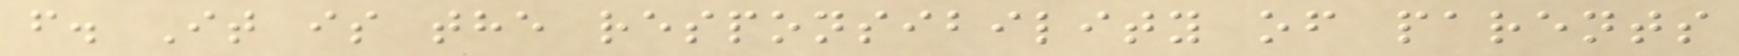f. It is the responsibility of parents
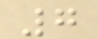7
